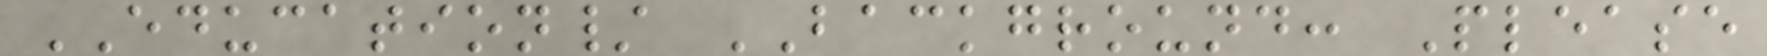EDUCATION/ BACKGROUND: Please
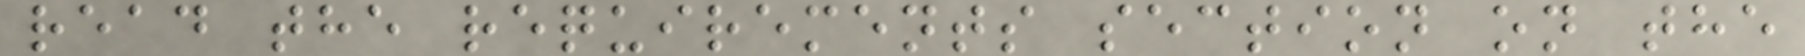read the requirements section on the
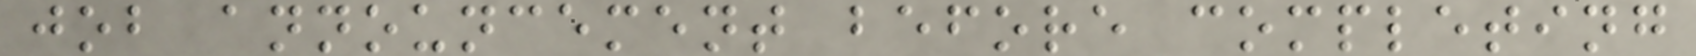job announcement before completing
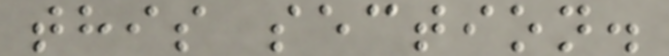this section.
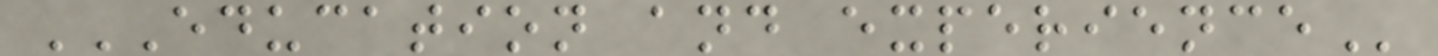EDUCATION AND EXPERIENCE
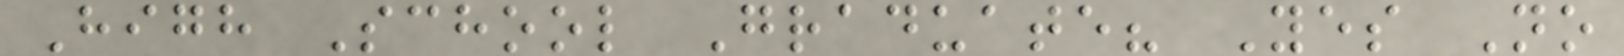High School Graduate? Yes No
